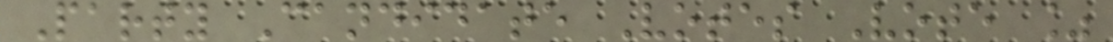Party Candidate Votes Vote %
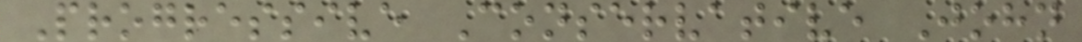Progressive Conservative John
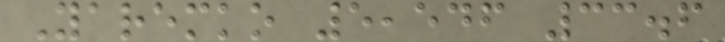Yaremko 5,546 33.6
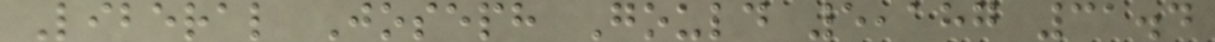Liberal Joseph Gould 5,187 31.4
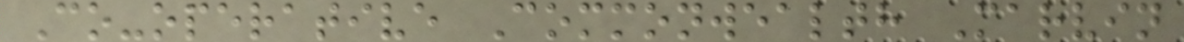Co-operative Commonwealth Marvin
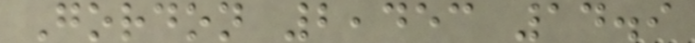Gordon 2,453 14.9
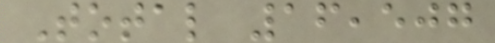Total 16,507
